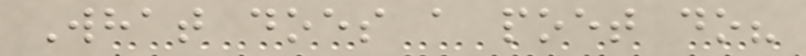What does a poet do?
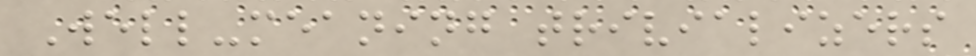Well-meaning trivializers
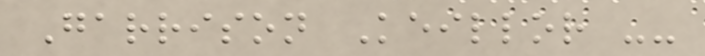Garrison Keillor --
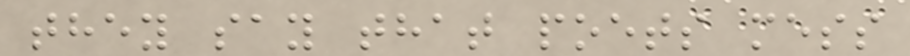they say that poets mess
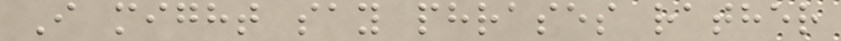I might say phrases rather
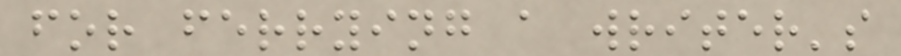for ferrying a writer's
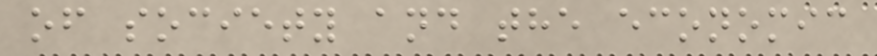of society and the economic
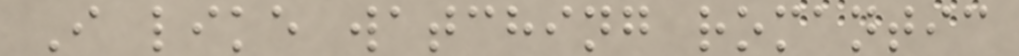I like watching romantic
